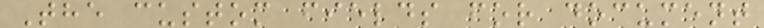The custom fields for document
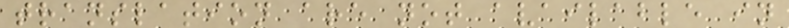translation are not available in
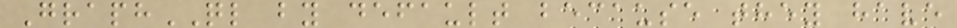GraphQL by default because they have
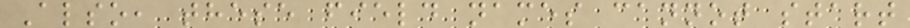Also, these field names cannot start
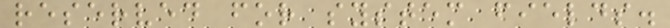reserved for system fields.
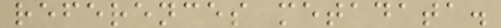references metadata.
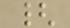{
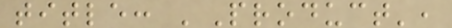title: 'Product',
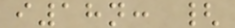i18n: {
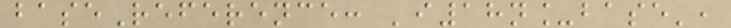baseReference: 'i18n_base',
